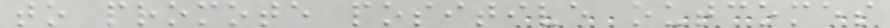to promote positive outcomes
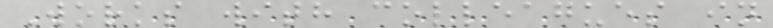Works with colleagues in
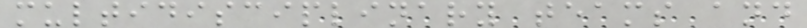multidisciplinary teams and
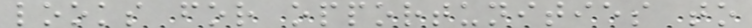looks for opportunities to
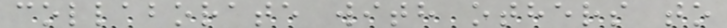collaborate with others to
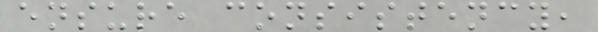ensure consistency,
